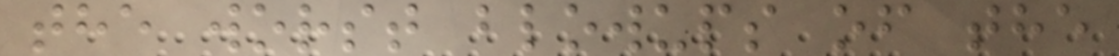the worst blowups of the
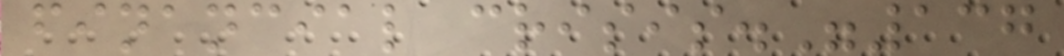financial crisis."137
